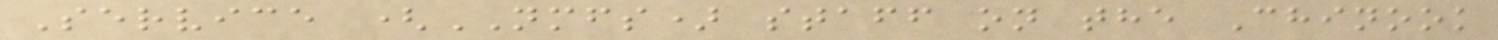Service (NMFS) staff on the Chinook
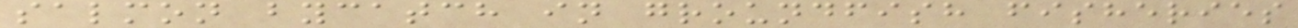salmon bycatch in groundfish fisheries
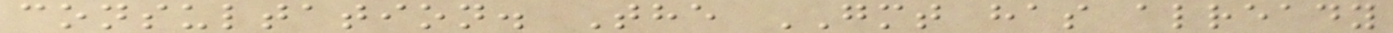consultation. The GMT has already
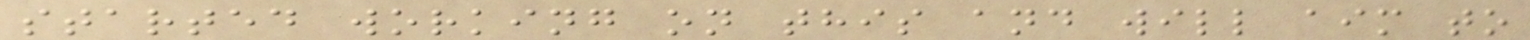started working on this and will aim to
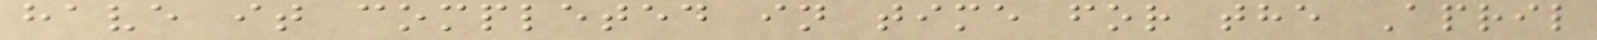have it completed in time for the April
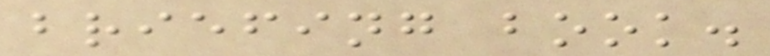briefing book.
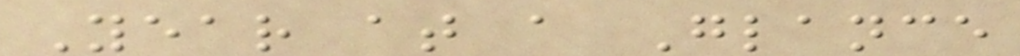Year at a Glance
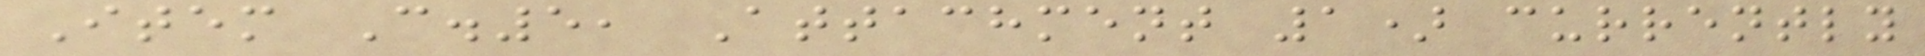Item C.5, Attachment 1) currently
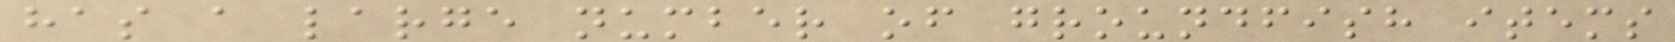has a large number of groundfish items
